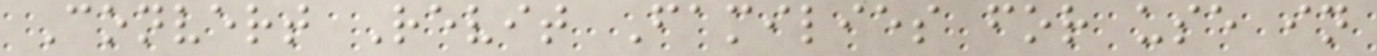Convert Revit Families for use in
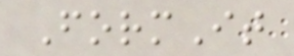FormIt
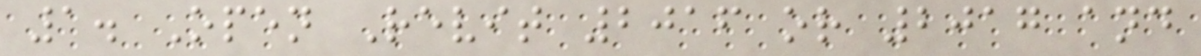1. Open Revit 2016 or 2017 and
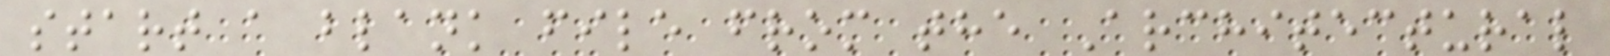start a blank file from the Architectural
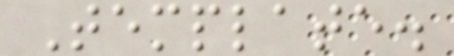Template.
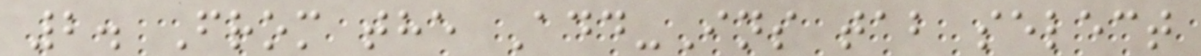2. From the Add-Ins tab select
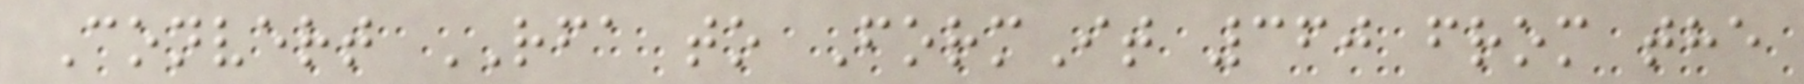Convert RFA to FormIt 360 from the
